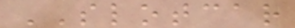SLOTCAR
